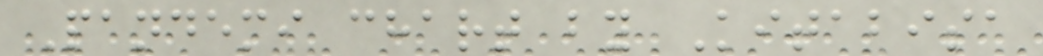Pandemi chart by Kitabisa
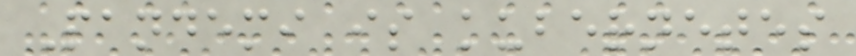Pandemi is kubernetes
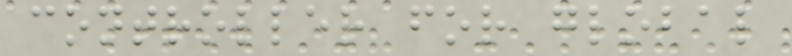controller for global
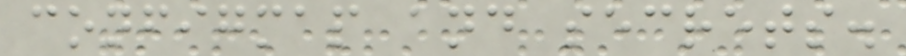configmap and secrets.
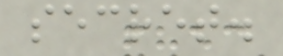secret.
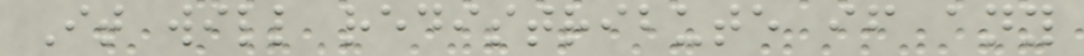It will redistribute if any
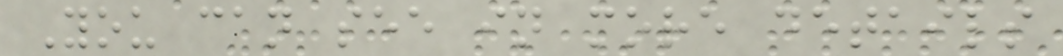You can see in more details
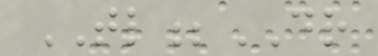TL;DR
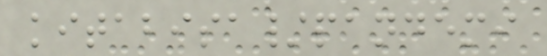kitabisa/pandemi
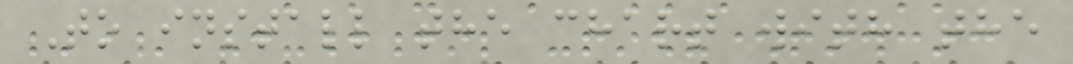To install the chart with the
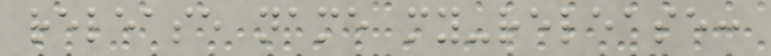release name my-release:
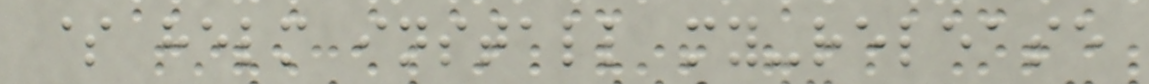$ helm install my-release
